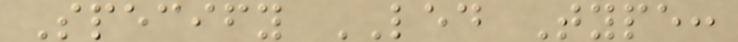Specify LED Type:
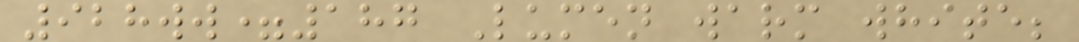928ww=187 Lumen warm white;
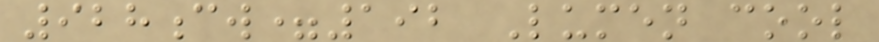928cw=192 Lumen cool
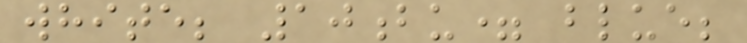white; 10bu= blue;
